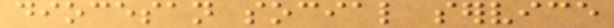diocesan social service
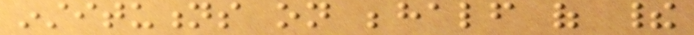institutions on behalf of their
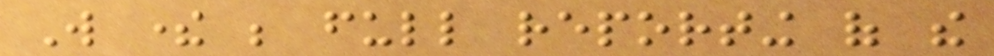Will there be full reporting of the
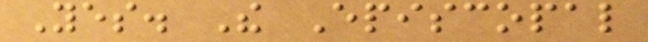Yes. The Episcopal
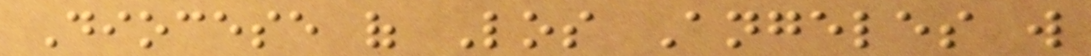Diocese of Los Angeles will
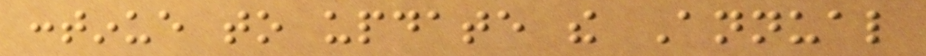continue to update the Annual
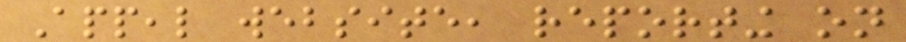Appeal website, reporting on
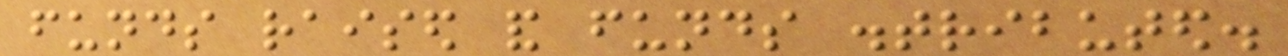funds raised and funds distributed.
